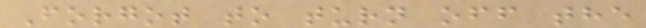Forgot to turn off the
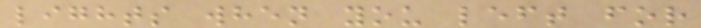lights when you left for
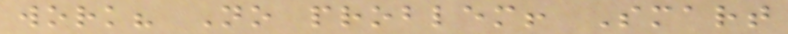work? No problem! Smart
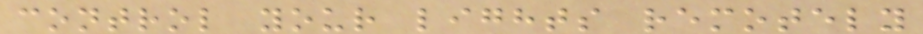control your lights remotely
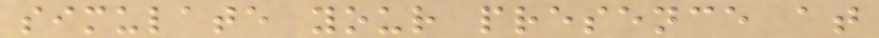simulate your presence at
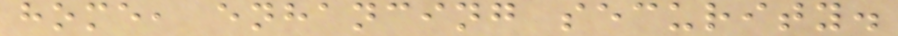home, enhancing security.
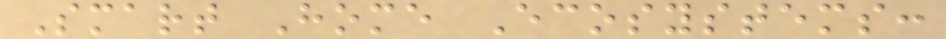Smart Home Ecosystems:
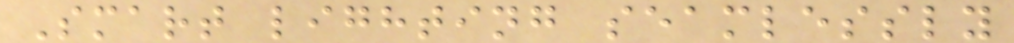Smart lighting seamlessly
